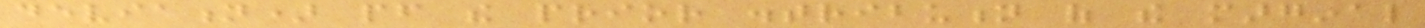deviation) pf the prior distribution of the marginal
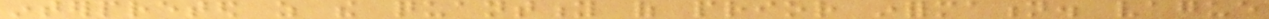interpreted as the quantity of prior information. vague
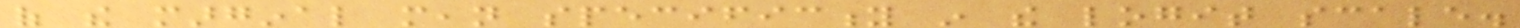of the marginal mean specificity in the logit scale.
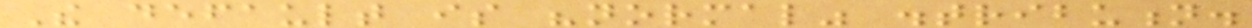The default is "normal" distribution.
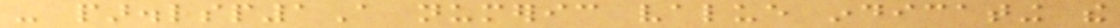- par.lsp1A numeric value indicating the
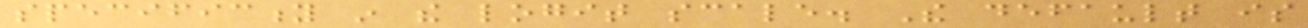specificity in the logit scale. The default is
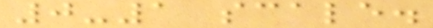0-1 scale.
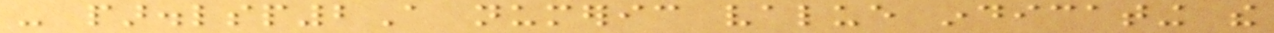- par.lsp2A numeric value indicating the
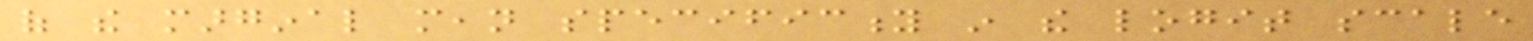of the marginal mean specificity in the logit scale
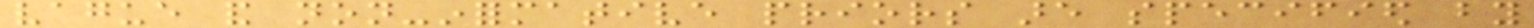vague and non-informative priors are specified by
